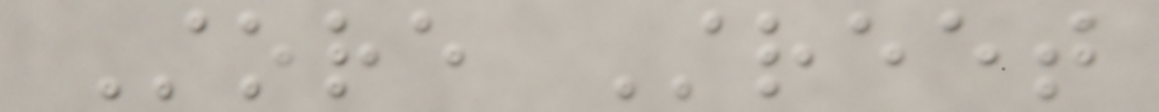Store Street
